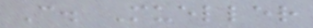C. Mueller
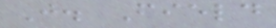J. Field
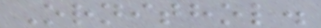Ornithol.
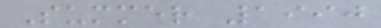Summer 1990
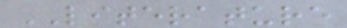LITERATURE
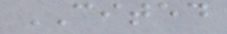CITED
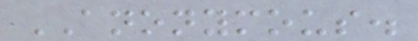ANONYMOUS.
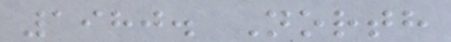1980. North
